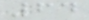64
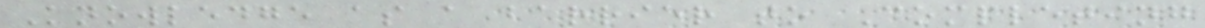Knowledge as a barrier to Completing
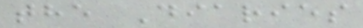the Diaries
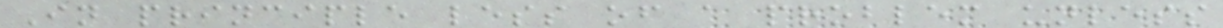In principle less of a problem unless
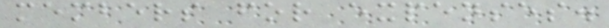members for expenses.
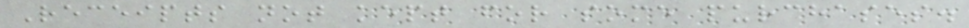Receipts not kept for some purchases.
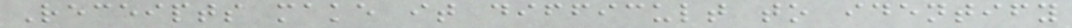Receipts make it difficult to identify
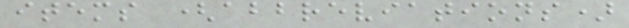items (abbreviations)
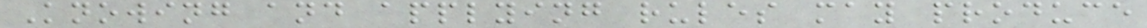Knowing and applying rules may produce
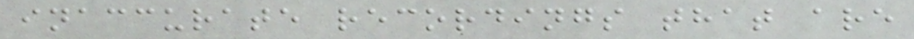inaccurate recordings that are
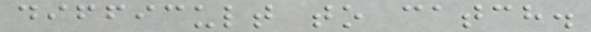difficult to catch.
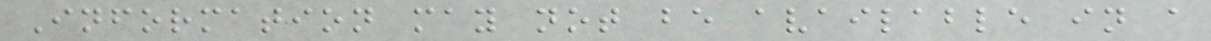Information may not be available in a
